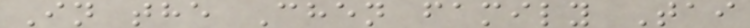In the Chen family Tai
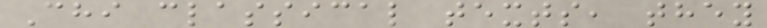Chi classical texts, they
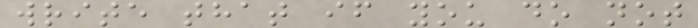write that if you do not
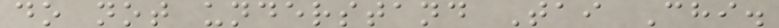do not understand Tai Chi.
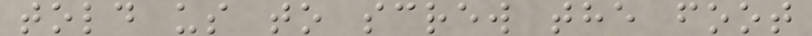told us to screw the foot
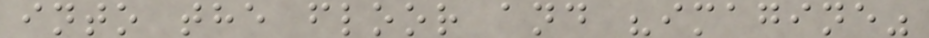into the floor and "imagine"
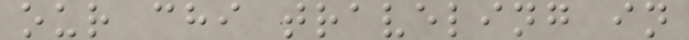our chi traveling in
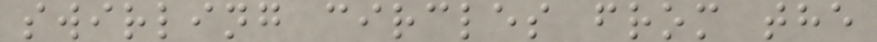swirling circles from the
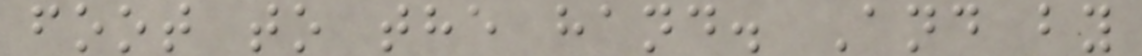foot to the hand. And by
